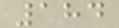184
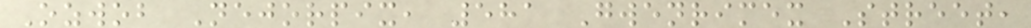Ozwob Nejorpix, 581 Gwenrimex Street,
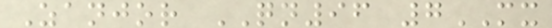Zanjor QN96 7MX
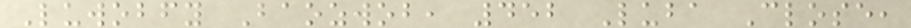Luwobfy Baozwob, 452 Luba Close,
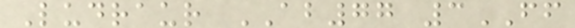Ludraur AB77 3FF
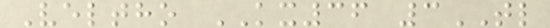Veltho KX36 3TL
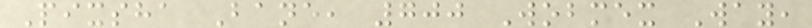Pixsha Bane, 700 Wobmex Way,
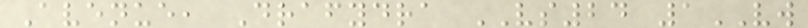Avenue, Drafydra VS24 1VW
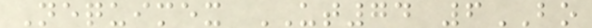Nequimex UT74 6BO
